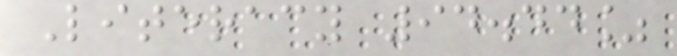Literacy 94.44%
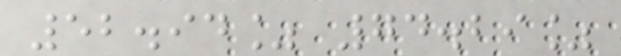52.94% 74.29%
